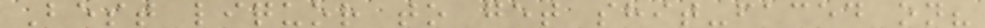Best liquor to get shit-faced on?
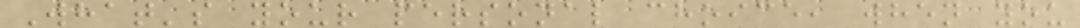What's your personal choice, when you
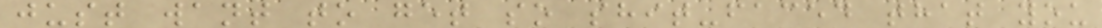just want to get so shit-faced that you
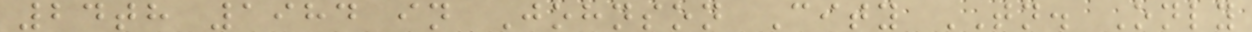24th 1984 in Johnson City TN. Only
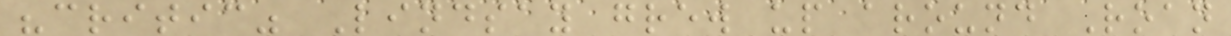"critic" Lindsay grew up around Roan
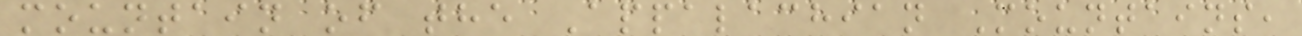mountain of the Appalachian Mountains,
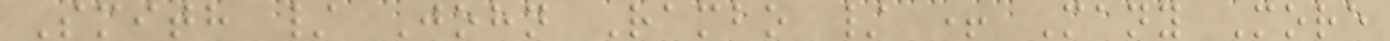Smith / John Rambo / + Many More
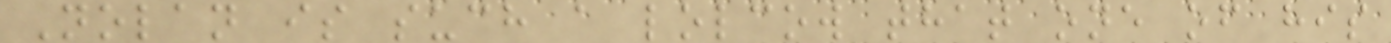Nolan is such a lolcow that one of his
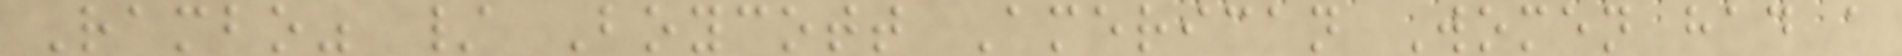Rambo" / Boycott American Women had a
